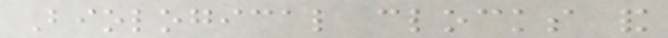Biological clocks and
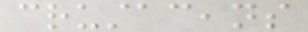crustaceans
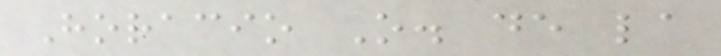Horacio O. de la
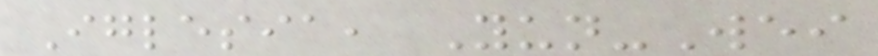Iglesia, Yun-Wei
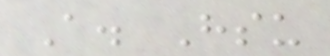A. Hsu
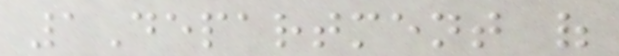1Department of
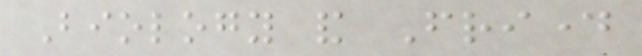Biology and Friday
